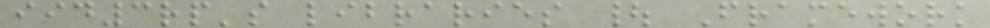iid3rp's libraries | Framework
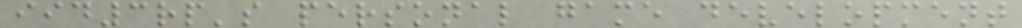iid3rp's personal game development
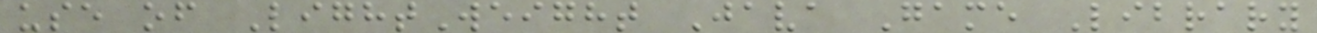use of LightWeight Java Game Library
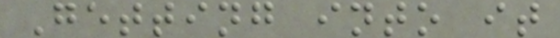Getting into it
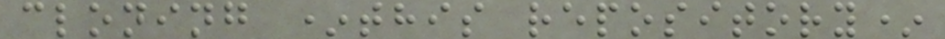cloning *this repository*
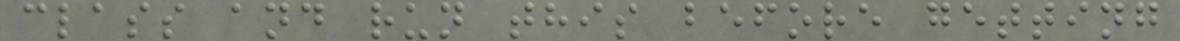class and run this before getting
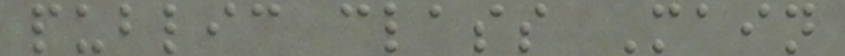public class Main
